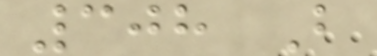308 B
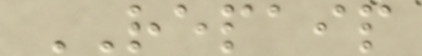REPAIP
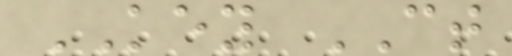KEY CT
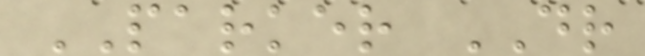PARKER DR
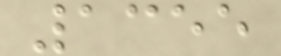1355
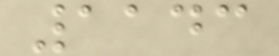1143
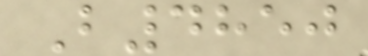B4850
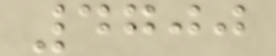4700
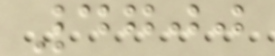4700
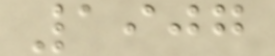1907
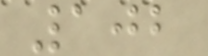102
